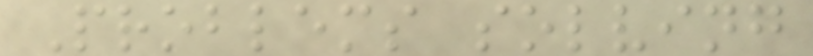Problems solving
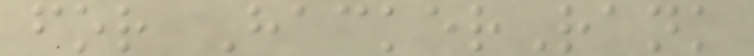for HackerRank
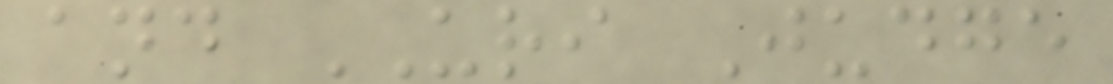and URI Judge
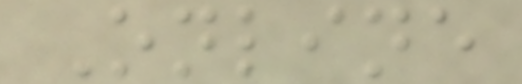Online
